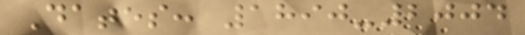Dates: 1890-2004
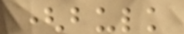(bulk
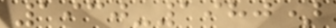1930-1980)
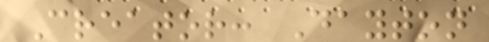Creator: Dayton
